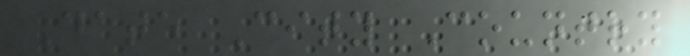Date City Country
